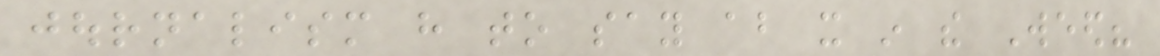journalism have to say about it in the Weed?
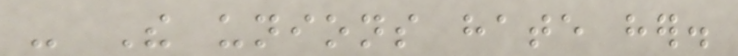- The unions hate her.
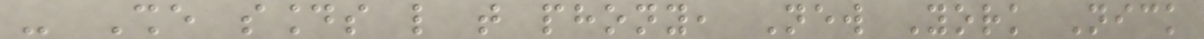- She sounds like that phony, New York Nick
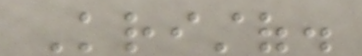Kristof.
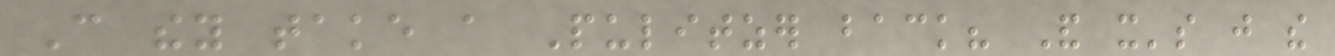Can they take a Pulitzer back? And it's just the
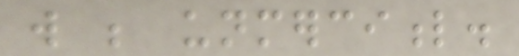will be unmerciful.
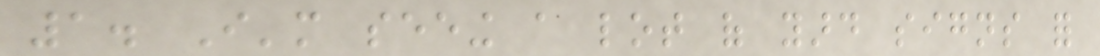1. I'm seeing a lot of yard signs for
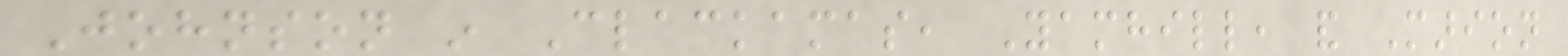Johnson in Clackamas, Yamhill, and Marion
